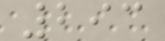293
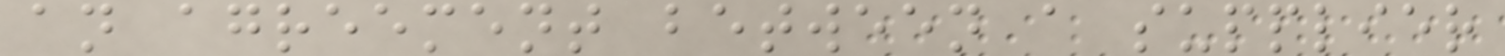an agreement between a supplier
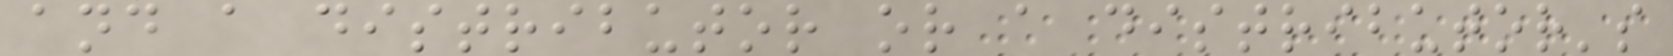and a distributor or a distributor's
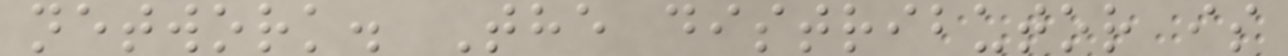network. The distributor is
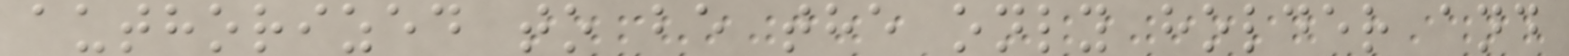authorized to be the only holder and
